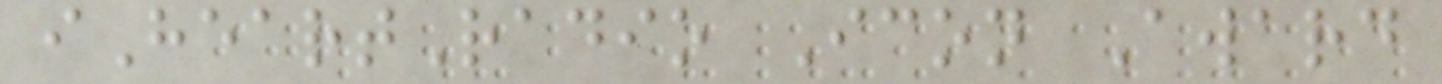iHeartRadio Icon Award
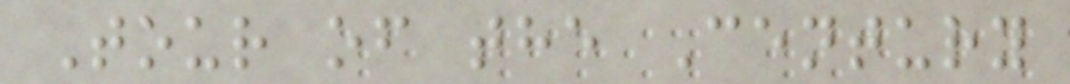Tour of the Century
